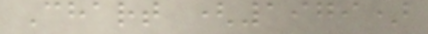Chart (1979)
